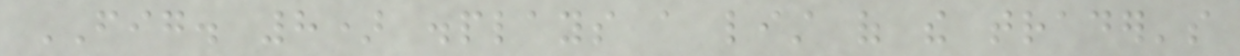FIG. 8) displays a list of the trader's
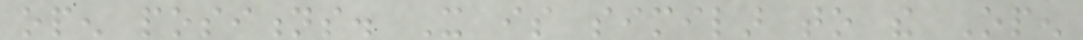open positions. It is similar to the Open
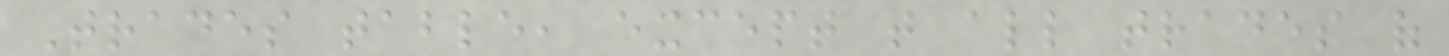Trades table, except that all trades of
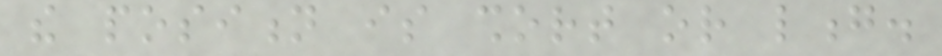the position is short or long.
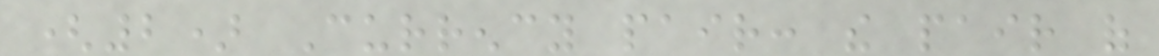(2) Currency pair: the pair of
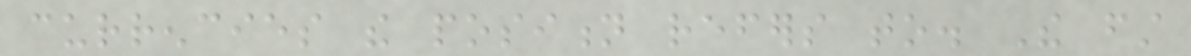currencies the position refers to. The first
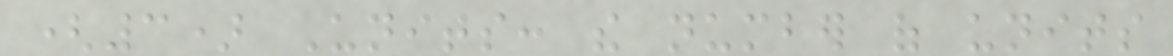(3) Units: the number of units
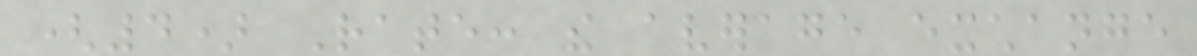(4) Rate: the average exchange
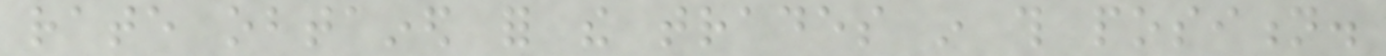rate obtained for the trades in this position.
